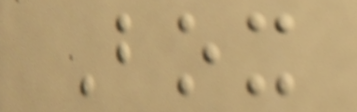Box
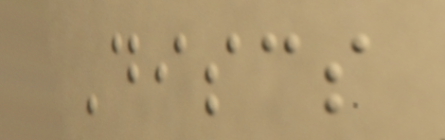Discs
